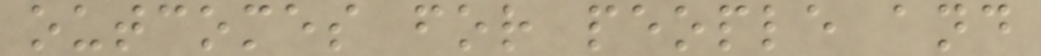outcomes for people and
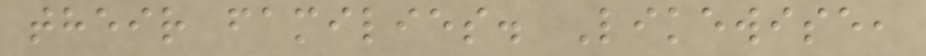their families. Likewise,
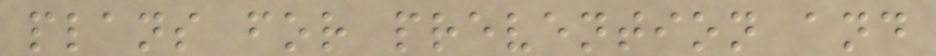plans for prevention and
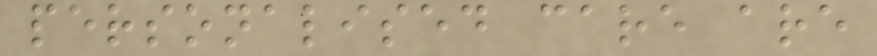personalised care are
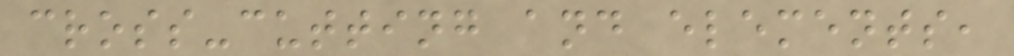cross-cutting and elements,
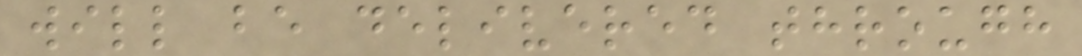will be delivered through
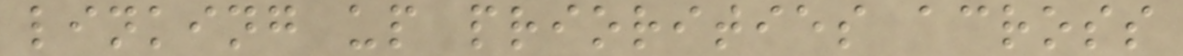linking up priorities across
